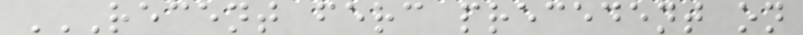RECENT FERC PRECEDENT ON
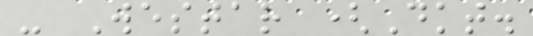- Westar (Dkt.
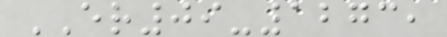ER09-1273,
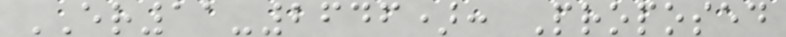ER11-2646): Proposed
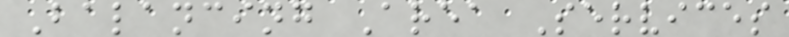Balancing Area Services
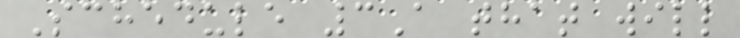Schedule 3A that will
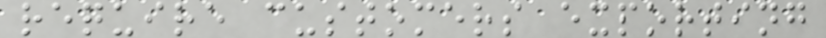require customers exporting
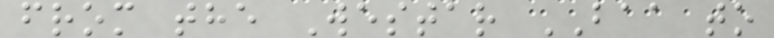from the Westar BAA to
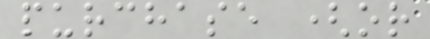purchase (or
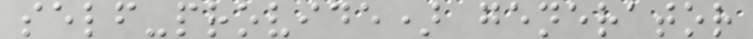self-provide) generator
